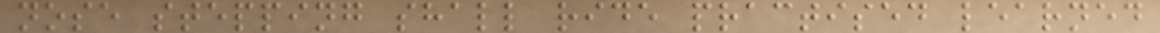nose stepping shall ride practised learned
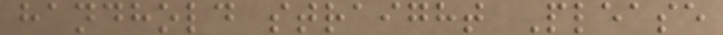handhold straight Please
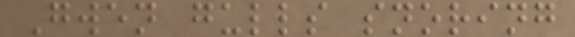Gwen gulls snoring
